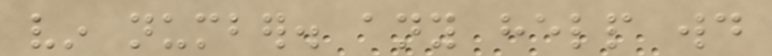vin number. any help would
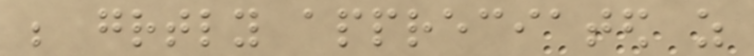be greatly appreciated as
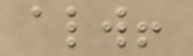always!
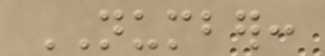NUMBER:
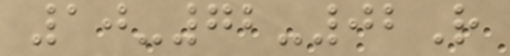10-72-02R
